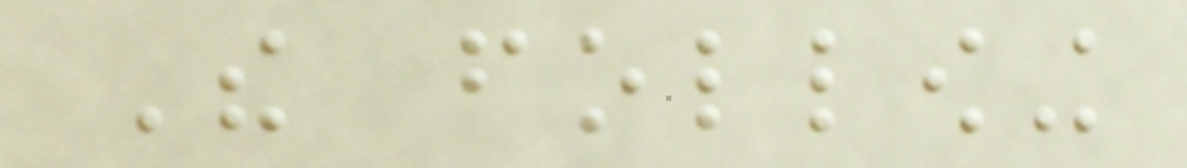The following
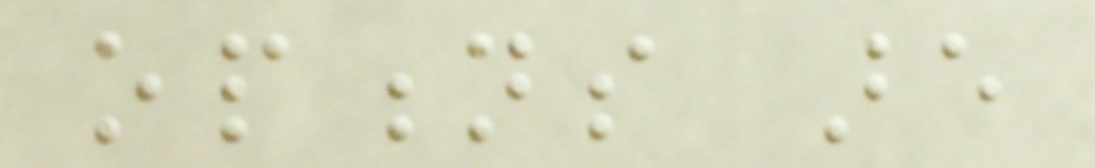options are
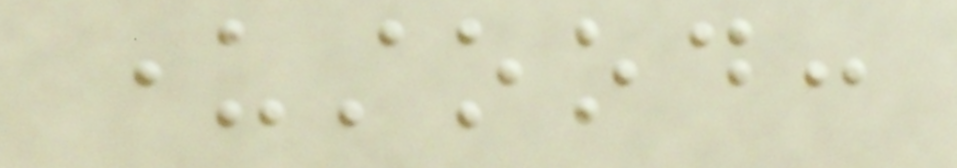understood:
